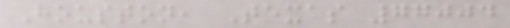Houston, Texas 77004
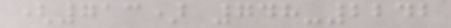(713) 748-2242
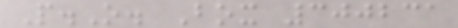P.O. Box 300231
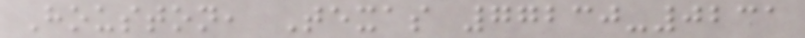Houston, Texas 77230-0231
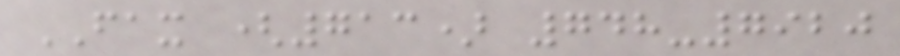FAX (713) 748-7920
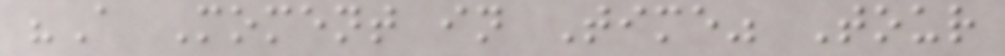"A Moment in Time" Tour
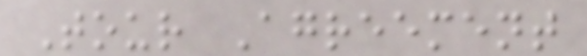Tour Agreement
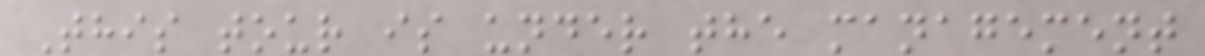This tour is under the management
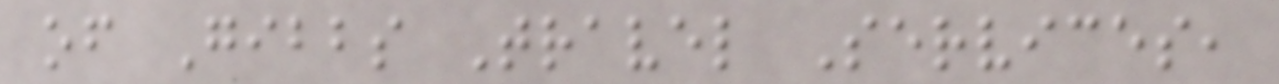of Gibbs Travel Services,
